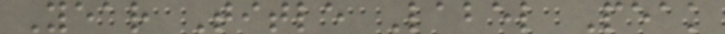Year Title Label Peak
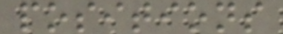positions
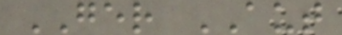GER AUT
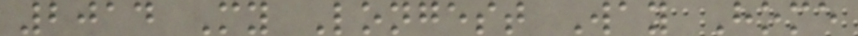2014 My Longest Way Home
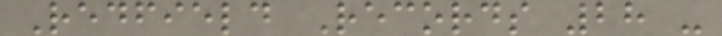Redfield Records 28 -
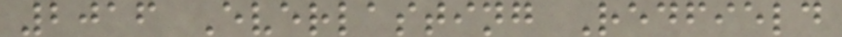2016 Everlasting Redfield
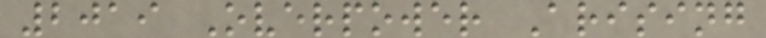2019 Overpower Arising
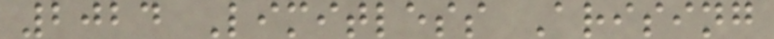2024 Limitless Arising
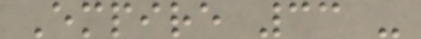Empire 33 -
